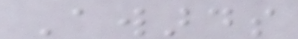Awards
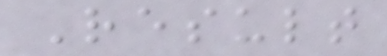Result
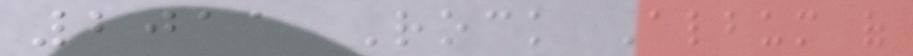2011 Rock Album of
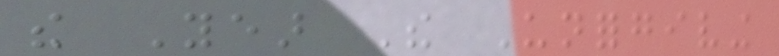the Year The Unforgiving
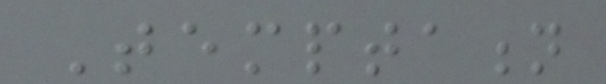Temptation
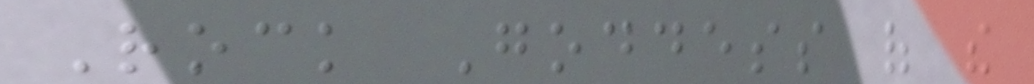Rock Goddess of the
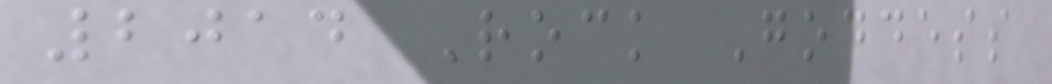2014 Rock Goddess
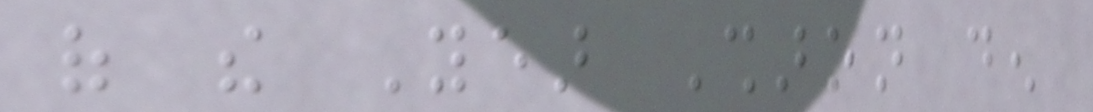of the Year Sharon den
